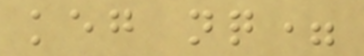keg nq=
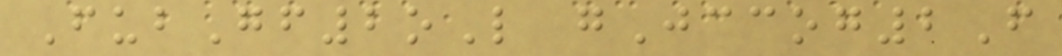FubGf2oL gJccog2F
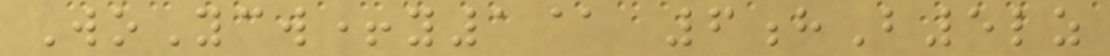WoYcw+y1@ 6hB5lz
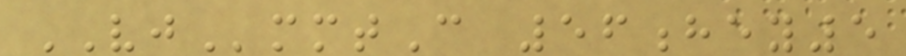VJmmtC 56hey5
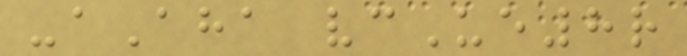-aAha vcUe8r
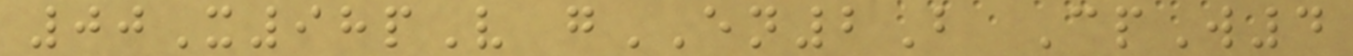00X98pV gEN2B CpW4
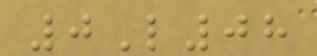0L08
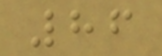86
